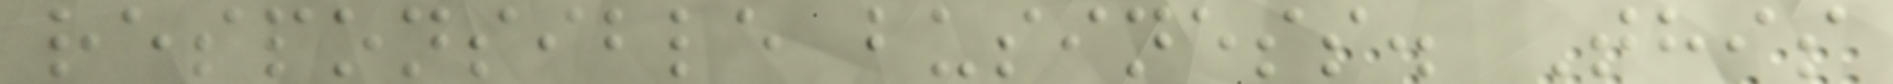responsible business. This
